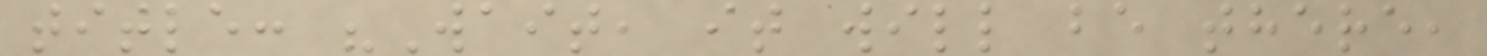title: "Wait, it will be there,
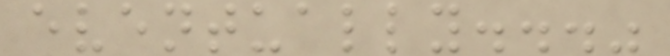eventually..."
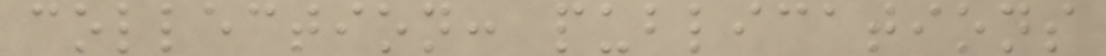collection: publications
